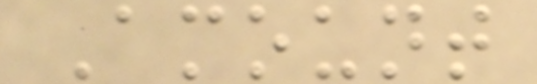Amount
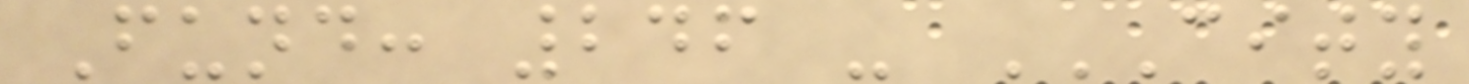Fund: 246 - CITY
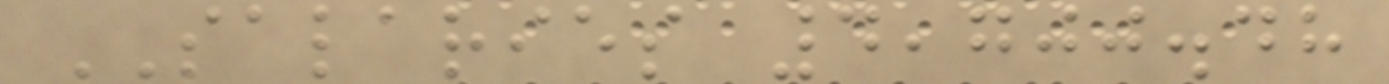SALARIES 4,700.48
